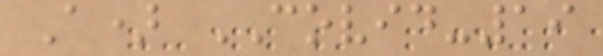A) COVID-19
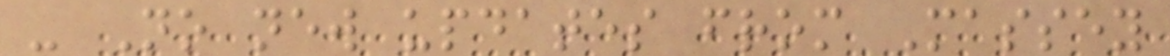- No new updates from Massey
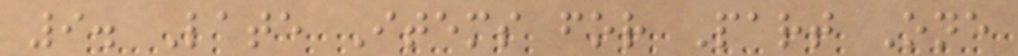9. Late Items for Part One
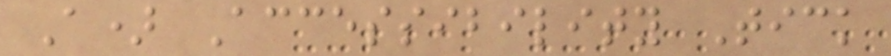A) Accessibility Tick
